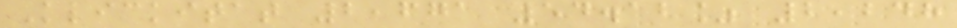Klickitat 2,671 54.12% 2,248
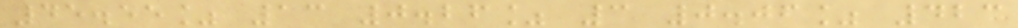45.55% 13 0.26% 3 0.06% 423
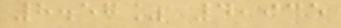8.57% 4,935
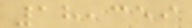18,359
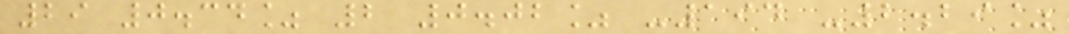29 0.34% 2 0.02% -194 -2.29%
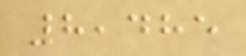8,485
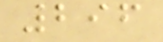296
